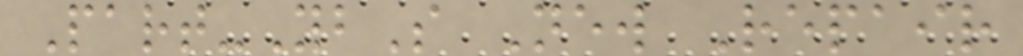Part-YbS New Repair
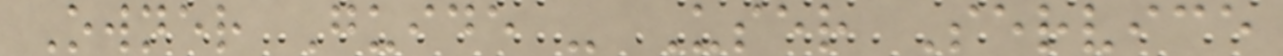Owner Guide - User Service
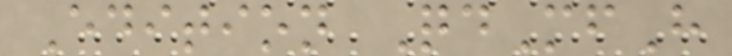Edition QdMfH
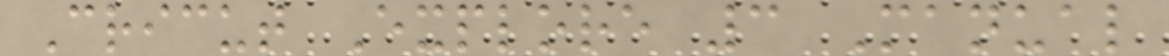Cricut Explore 3 Manual
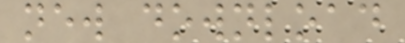new download
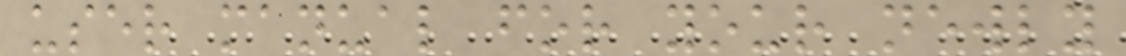user manual for your newly
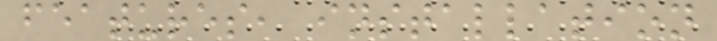features, installation
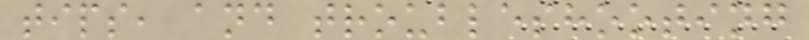tips, and troubleshooting
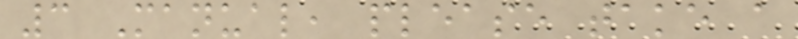3 Manual, please take a
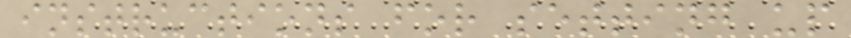instructions for setting up
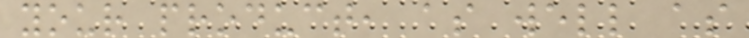your product, as well as
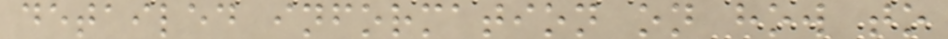detailed information on how to
